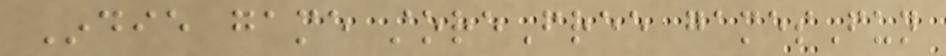Indie game storeFree gamesFun
